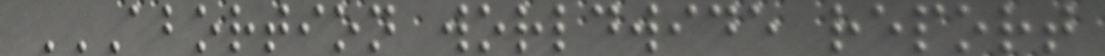ABORTION WORLDWIDE REPORT
